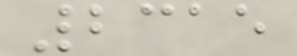2315
